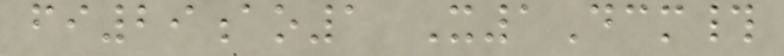fi29ao1 X1Dcm#
